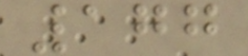177
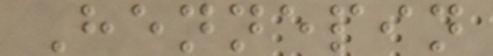Hennepin
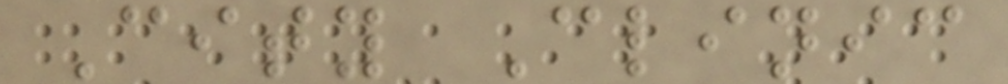City Clinic
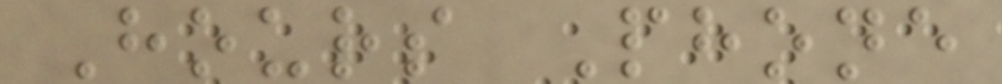Hours Phone
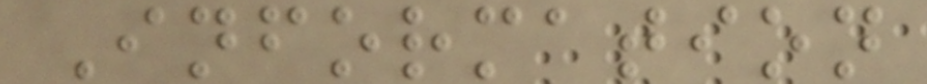Information
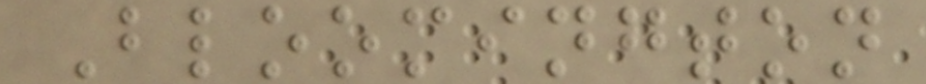Bloomington
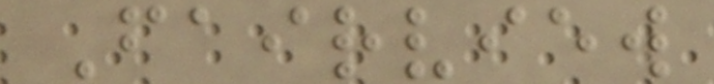Fairview
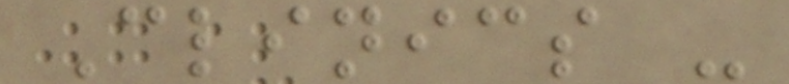Clinics -
